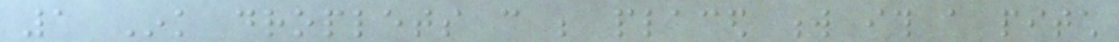1 Ink droplets can be placed w ith a pitch
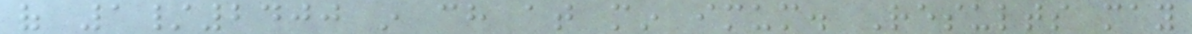of 1/2400 in ch at min imum. Results may
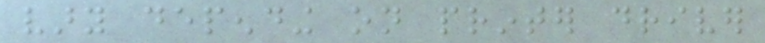vary depending on printer driver
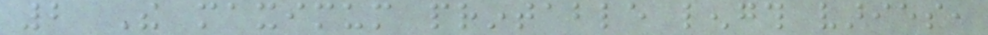2 The maximum printable length varies,
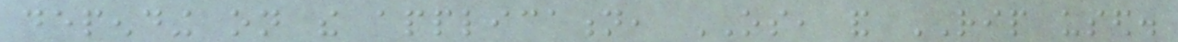depending on the application, OS, and RIP used.
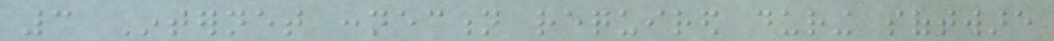3 Internet connection required during software
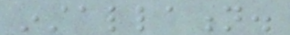installation.
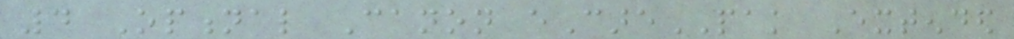4 Optional Canon eCarePAK Extended
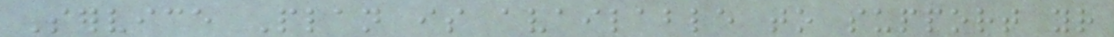Service Plan is available to support your
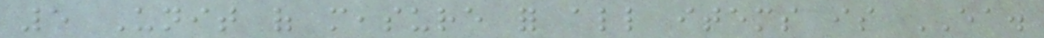5 Unit of measure for all items is EA.
